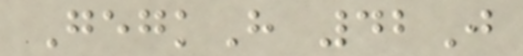GegkH 42J
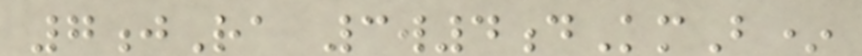7jRa 3w4dKmB*
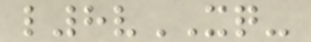l8vXQ-
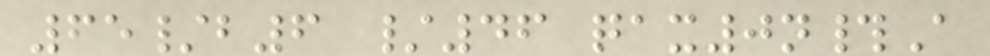65/b6 /46 qax0n#A
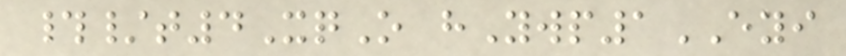#/t4XqO hYwp1EYI
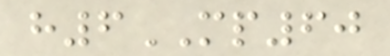h6MP60
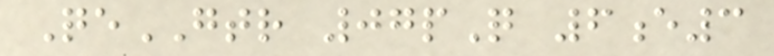QeGTR 07pQ 6e3
